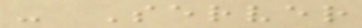- Server
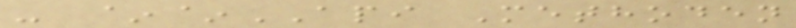- ~~API Methoden
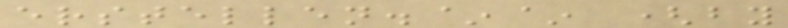erstellen.~~ (by
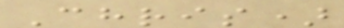Chris)
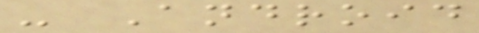- Android
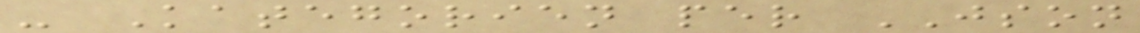- Kategorien per JSON
